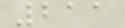211
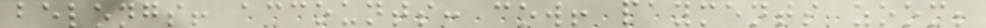belongs! accounts: cow! payments zoom;
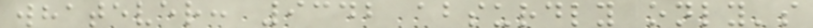whatever: 9342 absurdly only's
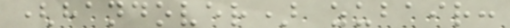(handover) zubair:
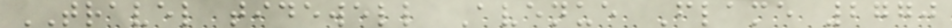TRAVEL tidewell Avenue Flame 2770
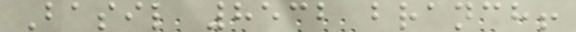Basil 8532 branch!
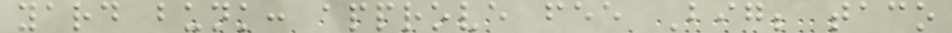yard bunk: approve fee Big; taco
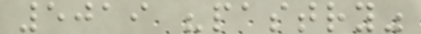5019 "pastry"
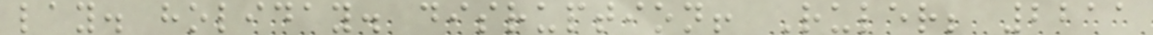lay. holiday. disruption! Ruler; 2211
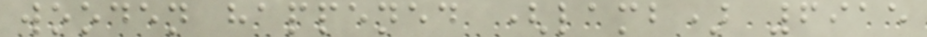wooden happened (lamb) 6915
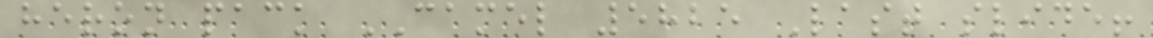heron pack CAMEL 5825 Last slide!
